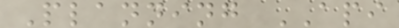Planning API
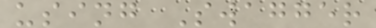using Swagger
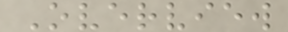Overview
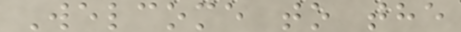Welcome to the
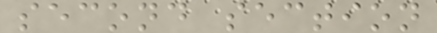second section
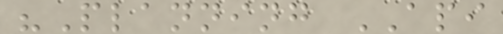"Planning API
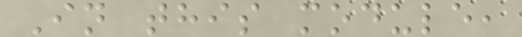In this module,
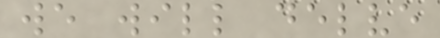we will delve
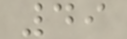49
